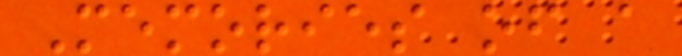Memories of a
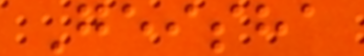Geisha
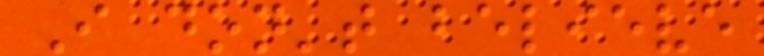I don't believe
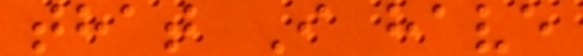that I have
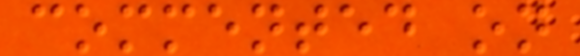commented on
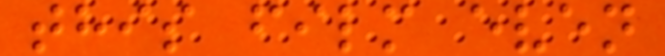this film even
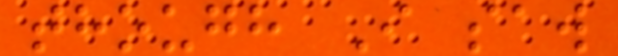though I saw
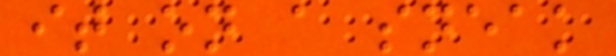it on a sneak
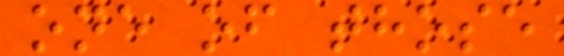one of those
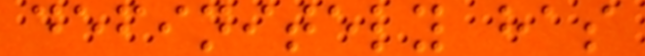definitely has
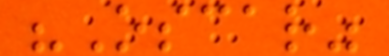"Oscar"
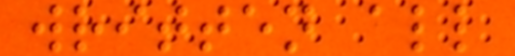written all
